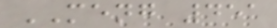MENG 451
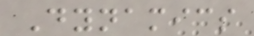Dynamics
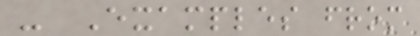- Examples from
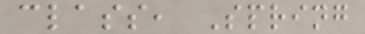class, Spring
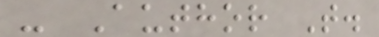- Author T.
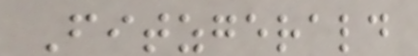Fitzgerald
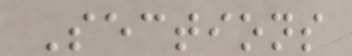Sections
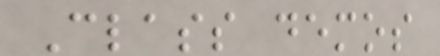Class demos
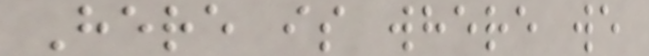Here is where we
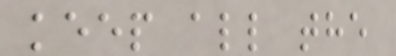keep all the
